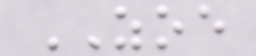ZOE
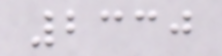2330
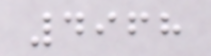4968
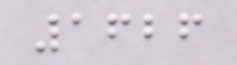1626
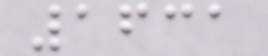1631
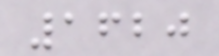1620
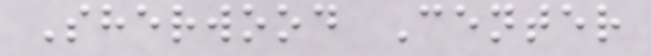Sherwood Center
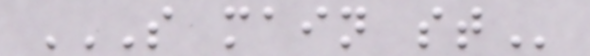S MAIN ST
